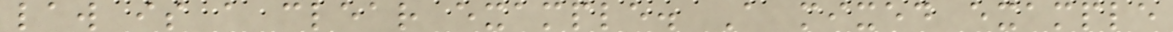law is a clear example. A mixed example
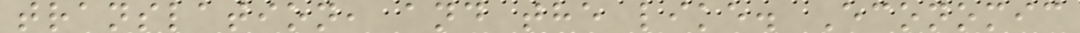translation, and the like. Economic
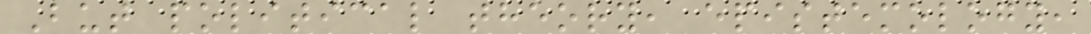But political theory, epistemology,
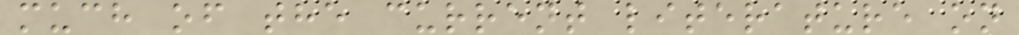much of the current literature on
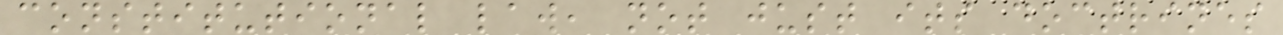constitutional law, not just its doctrines
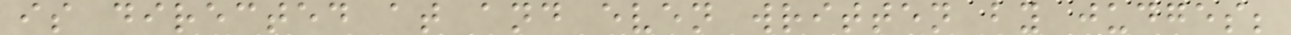is directed at and even written by judges;
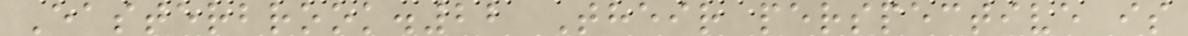Easterbrook.22 Their perspective is
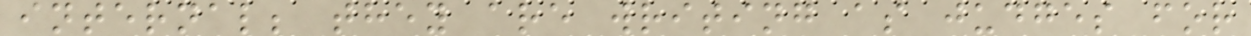internal; they are writing as judges for
